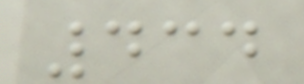434
